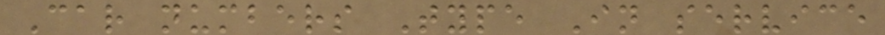Car numbers Type In service
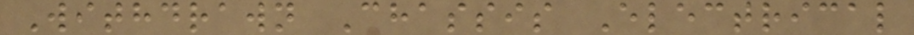Withdrawn Chassis Electrical
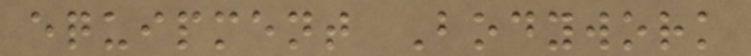equipment Bodywork
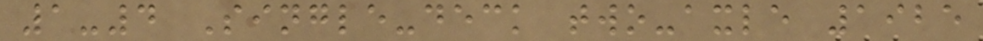1-4 Single-deck two-axle 1925
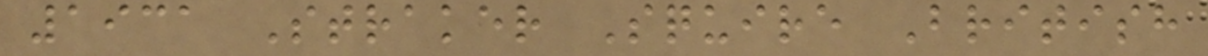1931 Straker Squire British
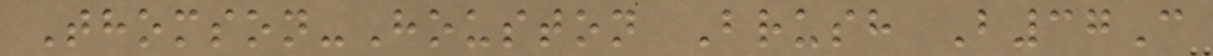Thomson-Houston Brush B37C
